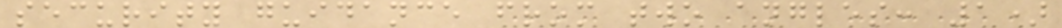security guidance from two angles: 1)
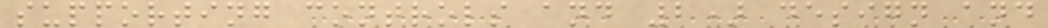supporting controls and 2) design and
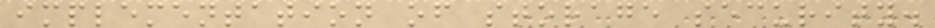implementation of storage security.
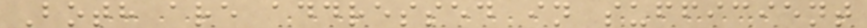Both are addressed in sufficient
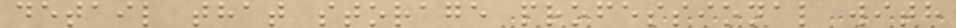detail that storage professional with
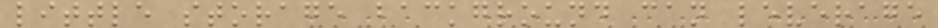little storage background can leverage
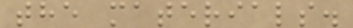the materials.
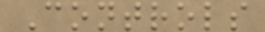Controls
